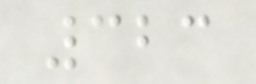323
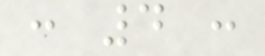: 4 :
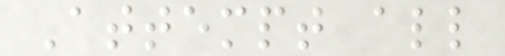Attempt all
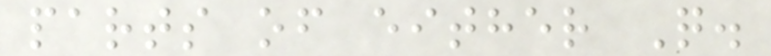parts of either Q.
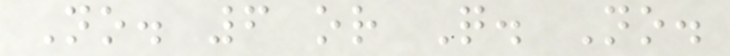No. 6 or Q. No.
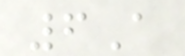6A
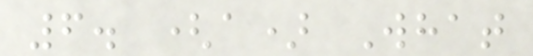6. (a) What
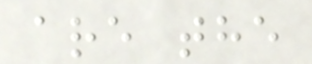are the
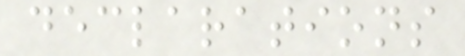declarations
